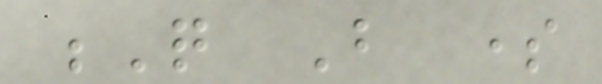Q But some
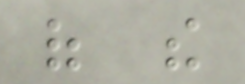of the
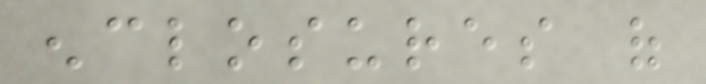enclosures of
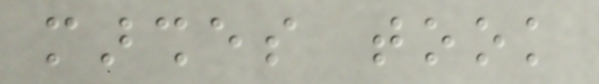marshes took
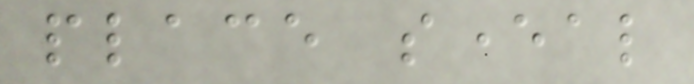place several
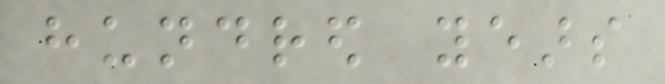hundred years
